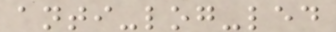anti-log-led
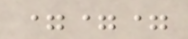===
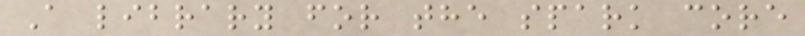A library for the spark core
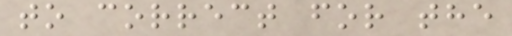to correct for the
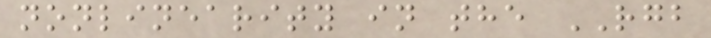nonlinearity in the RGB
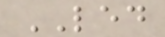LED
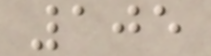105
